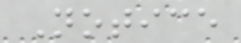Notice
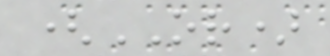(OR)
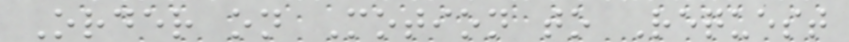Order on Motion to Request
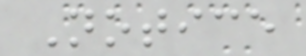Notice
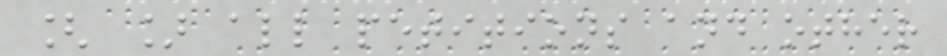[ ] all petitions and other
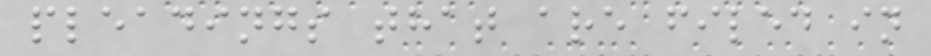pleadings that are filed in
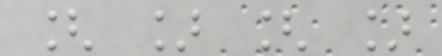[ ] [ ]
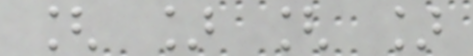[ ] [ ]
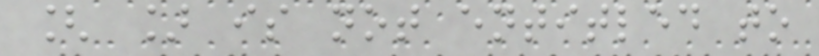[ ] is not entitled to
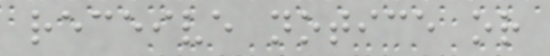receive notice or
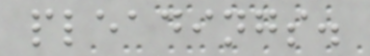pleadings.
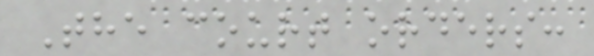The court orders:
